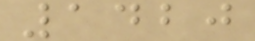1420
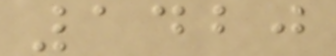1420
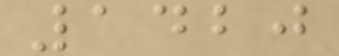1420
